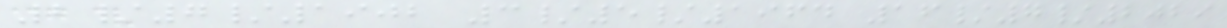2/7/1902 3/5/1964 16/7/2029
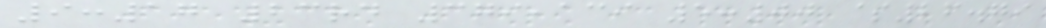9:17 23rd 379,139 5:00 $26.79
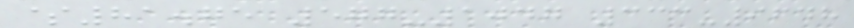$81.75 577-1047 333-9648
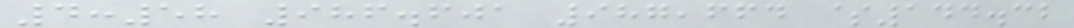4:58 986.601 987,664 $144.32
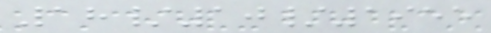18/10/1955
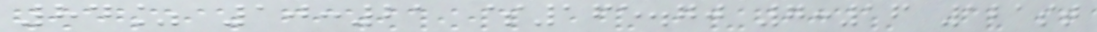84% 10:21 $165.70 7:16 121st
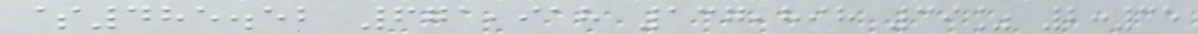$485.52 671,918 137,898 39% 2:35
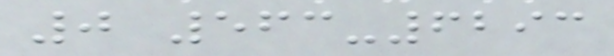0 563-6293
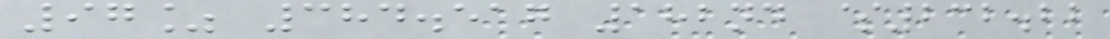97% 384.517 182nd $232.22
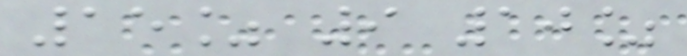15% 9 10%
